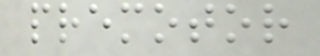premotor
